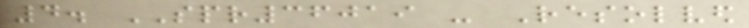4. SPR36019 - Resolved
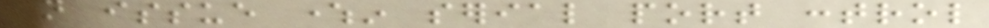an issue wherein serial port control
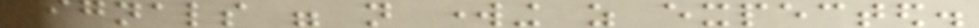signals were not working as expected.
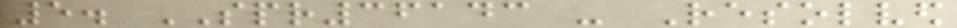5. SPR36143 - Resolved
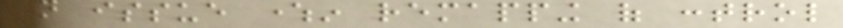an issue wherein remapping of control
